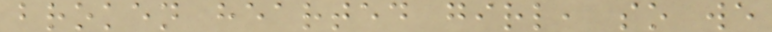broken hearted girl, so we
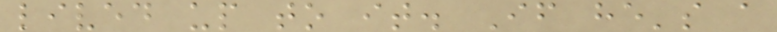lived up to it. If he's a
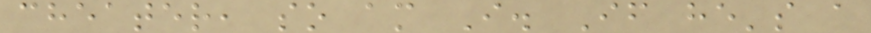cheater, so am I. If he's a
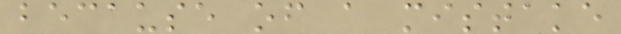because of a mistake
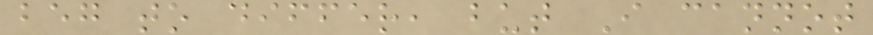beg to differ, but I cannot
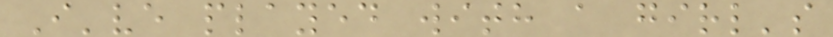I've played with a girl's
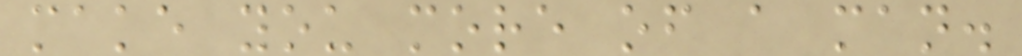make you more of a man.
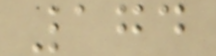174
